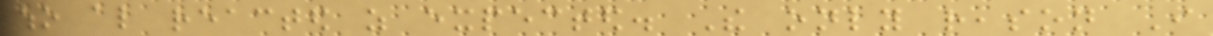who also reacted as expected. The only reason I
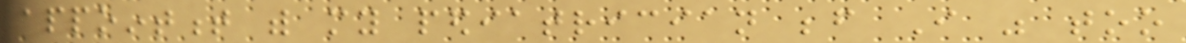appointment with my pediatrician before I was too
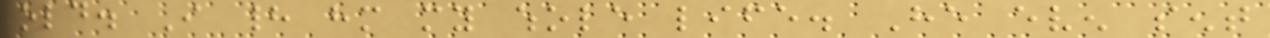old. I had him my whole life. He even sent
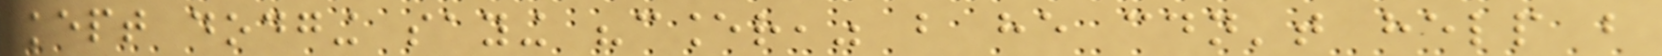kept dodging saying "cancer," but he couldn't help but
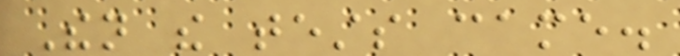Then the tests came.
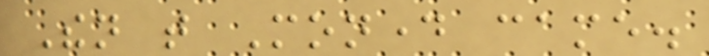Then that Monday came.
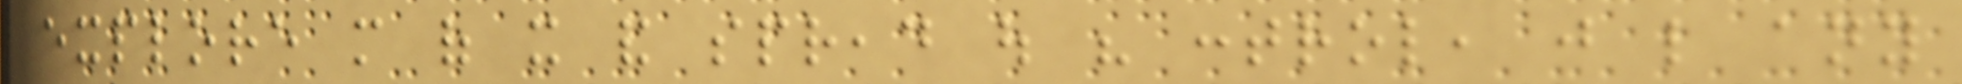explore more of it and spread out his control, just like any
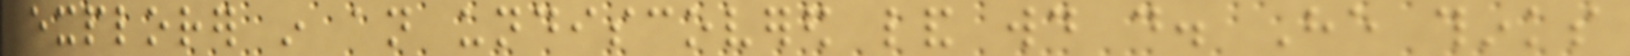explorer in an undiscovered land would do. He thinks
